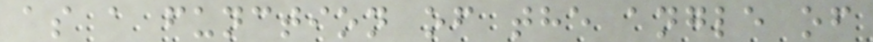as a function of the angle of
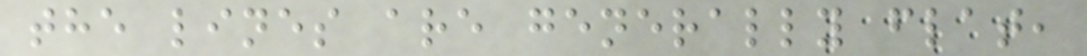the lines are generally flat,
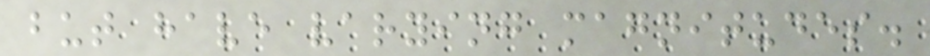but have varying magnitudes.
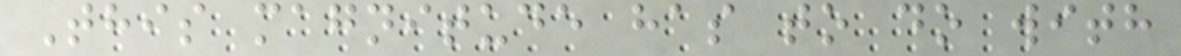This magnitude has to do with
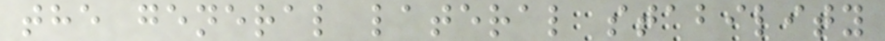the general lateral stability
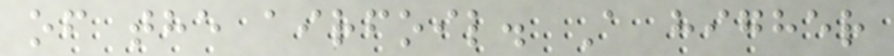of the airfoil. A higher
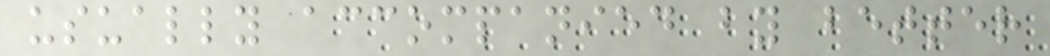usually accompanied by better
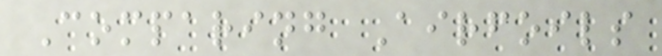Comparing Airfoils
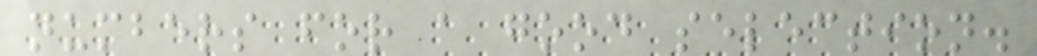numbers for a good selection.
